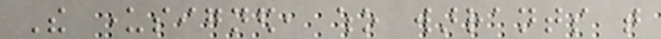The undersigned, who warrants that
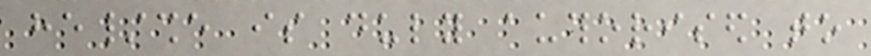he/she is duly authorised to
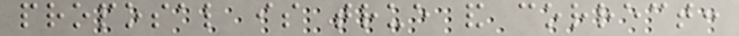proposal is true and correct:
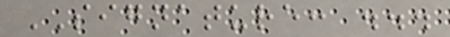SIGNATURE: ...
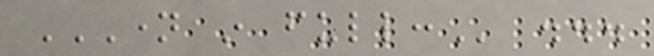NAME IN FULL: ...
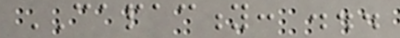CAPACITY: ...
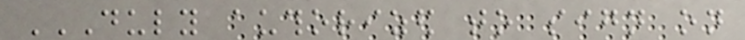DULY AUTHORIZED TO SIGN ON
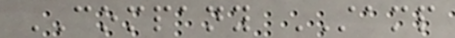COMPANY STAMP
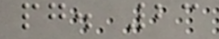pg. 23
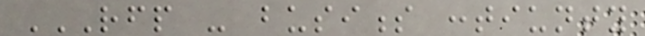RFP - BUSINESS CONTIUNTY
